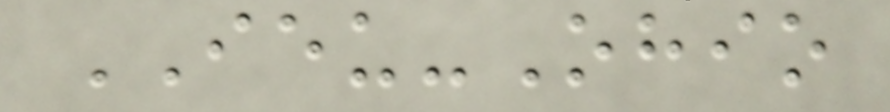IEU-Ohio
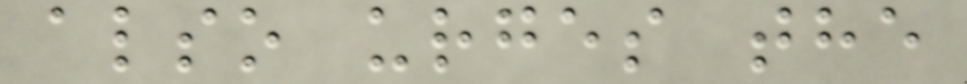also urges the
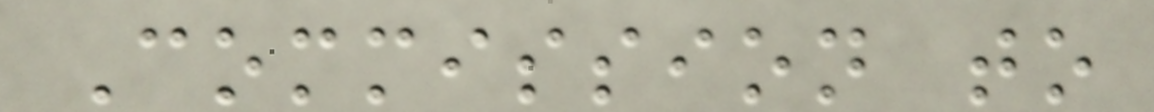Commission to
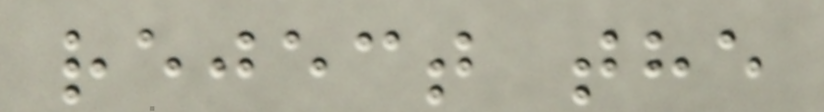reject the
